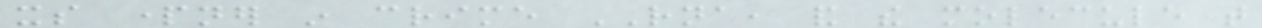its partner in crime RNA, and the molecule that
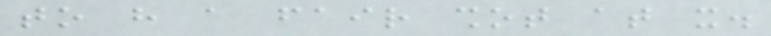to have a fair shot at it.
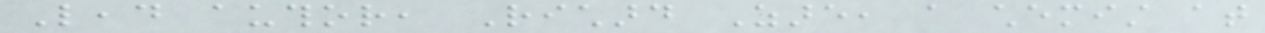Lead author, Richard Zare, a chemist at
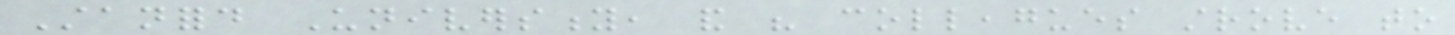Stanford University, and his colleagues strove to
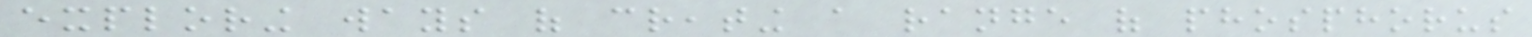exploring ways of creating a range of phosphorus
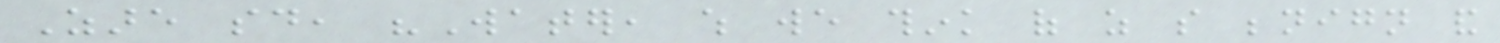Zare said, "Water, which we think of as so benign and
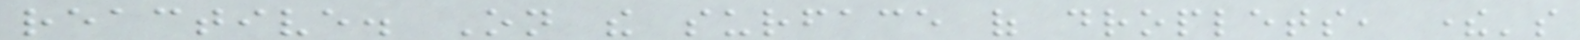reactive. On the surface of droplets, there's
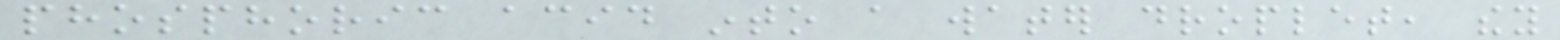phosphoric acid into a water droplet, they
